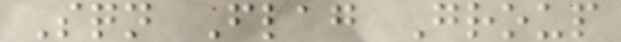Sqn Flag Group
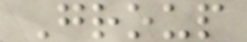Group
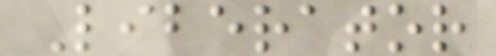Liberator
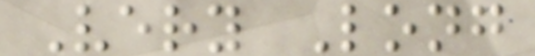Very Long
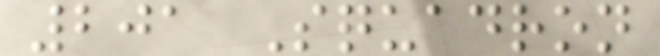201 Squadron
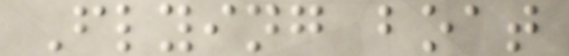Flying boat
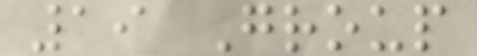19 Group
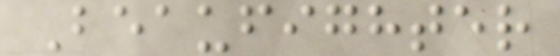Beaufighter
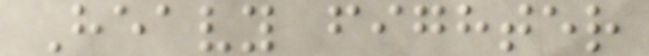Heavy fighter
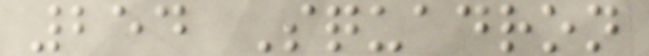254 Squadron
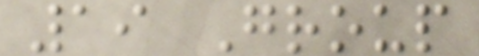19 Group
